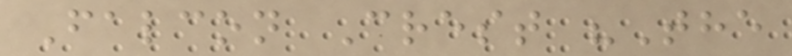Falcon Crest "The
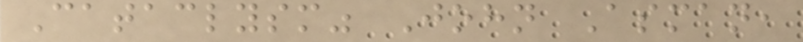Cataclysm" John Asman,
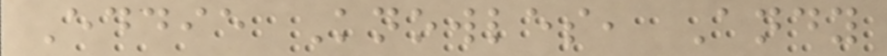Eddie Knowles, Andy
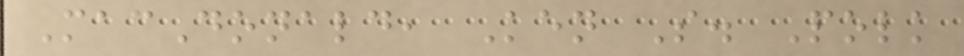MacDonald, Ken S. Polk
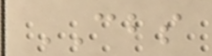CBS
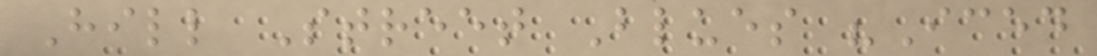Hill Street Blues "Iced
